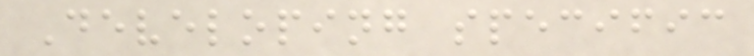Developing specific
